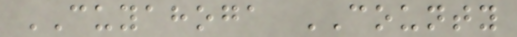CUYAHOGA COUNTY
